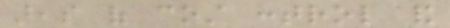areas of cost control and
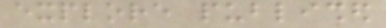explore published
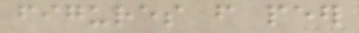figures from peer
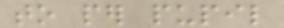to per pupil
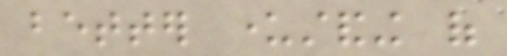better understanding of
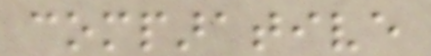comparative
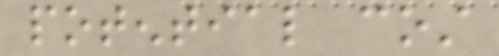potential cost
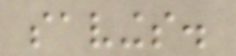savings.
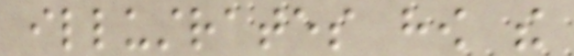illustrates how the
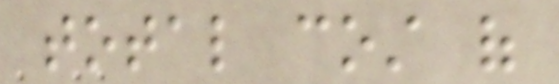total cost of
